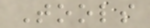Tools
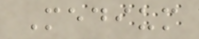Medium
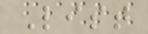List
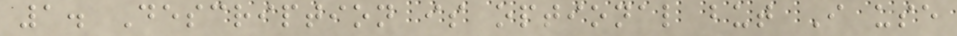1. Description is optional but I use
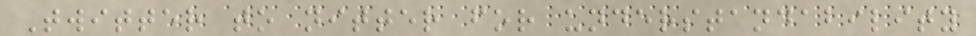Twitter to nitter for understandability
